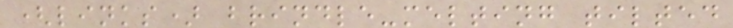(links) brindle-melting tilted
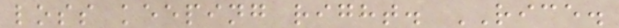loss keeping right. RICE.
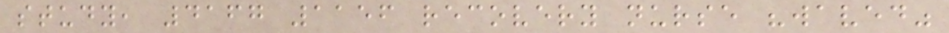study, 4167 1156 recovery nurse "waved"
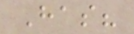Has?
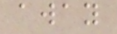away
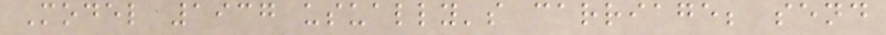Model 1937 usually's carriage; send
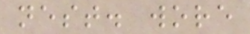nest. wore
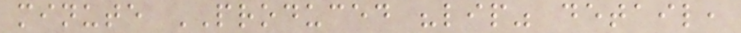minute PRODUCED "lip" detail,
